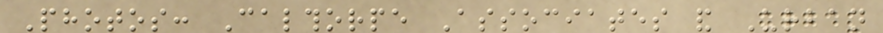Photos: Calthorpe Associates and Urban
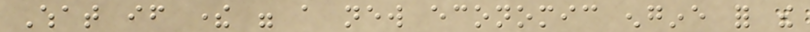What if there were a new economic engine for the
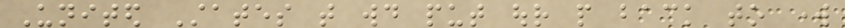United States that would put our people back to work
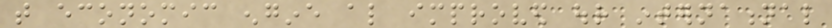that economic engine also improved our international
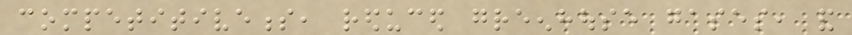competitiveness, reduced greenhouse gases, and
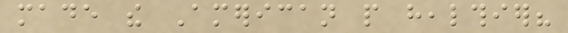made the American people healthier?
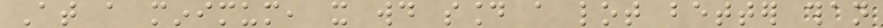At a minimum, it would sound a lot better than
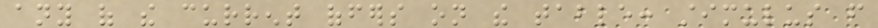any of the current offers on the table: stimulus from
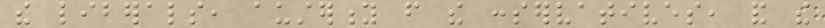the liberals, austerity from the conservatives, and the
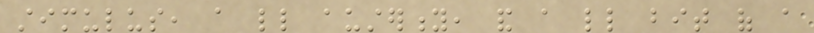stimulus, a little austerity, and a little bit of a
